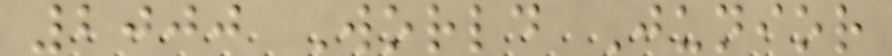2000 World Junior
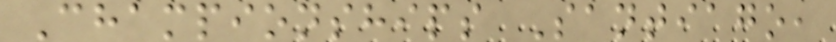Championships Santiago,
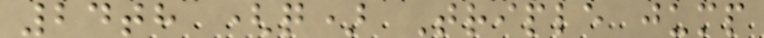24th (q) Triple jump
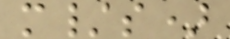m/s)
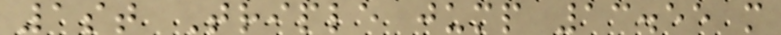1st Triple jump 13.55 m
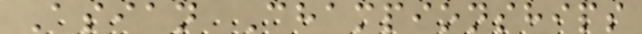Asian Championships
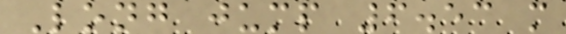Long jump 6.53 m
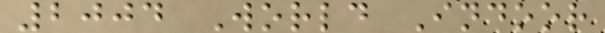2004 World Indoor
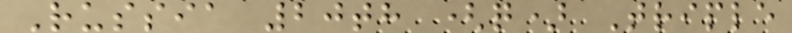Russia 20th (q) Triple
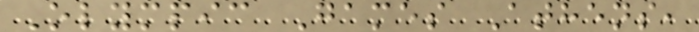Olympic Games Athens,
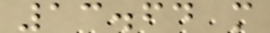13.64 m
